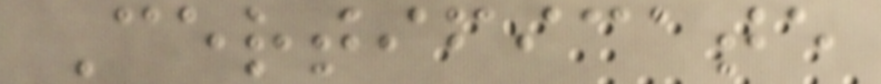Certificate
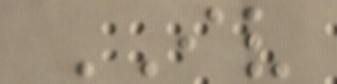IV
